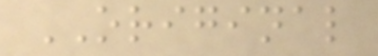ORIGINAL
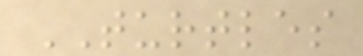TURTLES
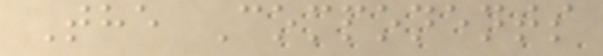The Components
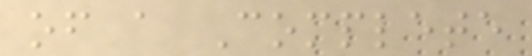of a Complete
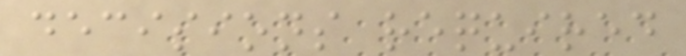decisions required
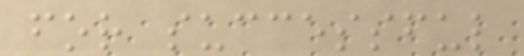for successful
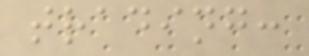trading:
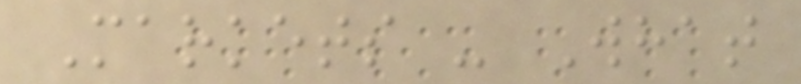Markets - What
